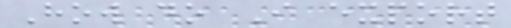How do I export
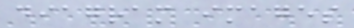diagram images
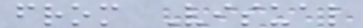from Visual
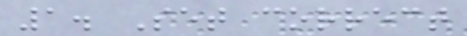1. Set correct
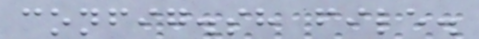config.sh file.
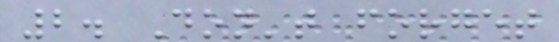2. Don't forget
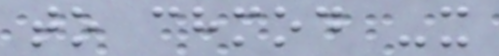to chmod -x
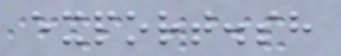export.sh
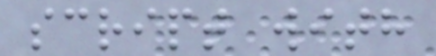script with
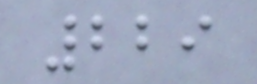229
